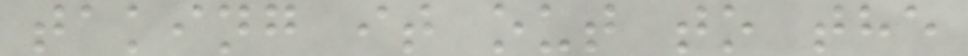taking it out to the
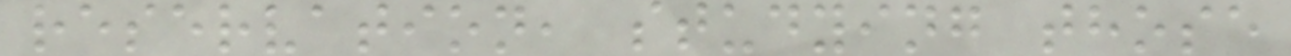reservation, studying those
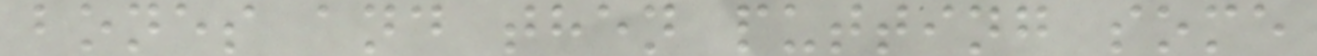bones and then putting some
